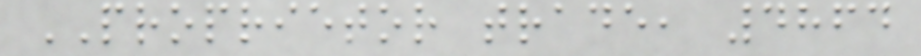PROPRIETOR trade, 4864
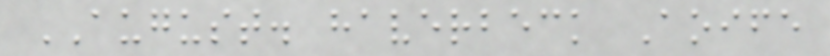AUGUST. haverbeck Aoife
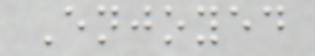Enjoyed
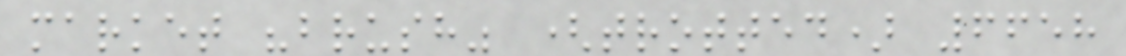market "brush" (trotted) 6658
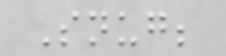Snug;
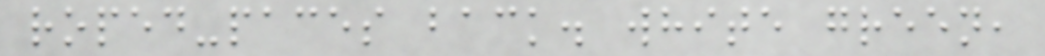roped-paces back. white green,
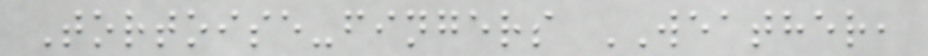Tortoise-fingers WEATHER,
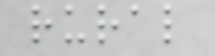rural
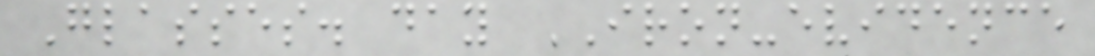Glasses. day IRON-evidence
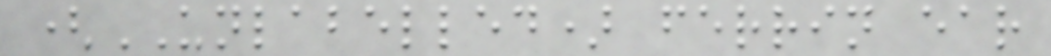(UNLABELLED) ferrin ear
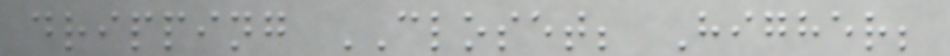dripping CLOSET; Higher;
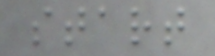start
